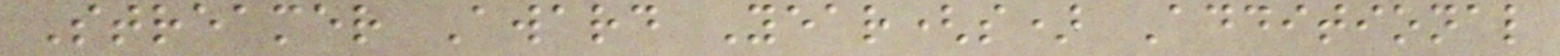Streamer Award Year(s) Additional
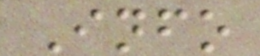Info
